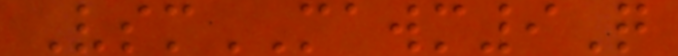VsmMAWM9Q
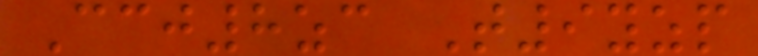Ccj8zc T9yzp
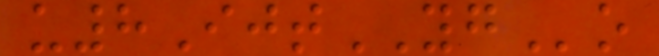u8IjtYGo
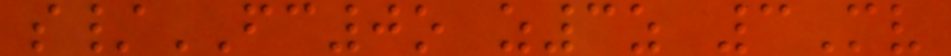s/FC0o z3z 3Mv
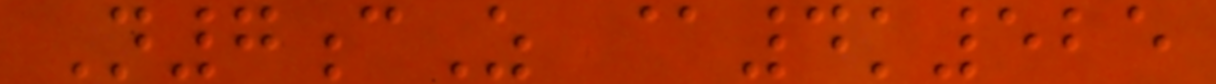N7cZ @4k525
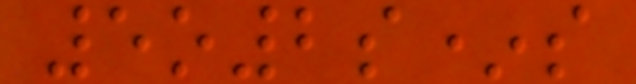5o2s*s
